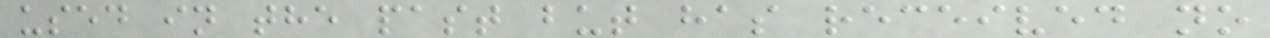used in the past but has received no
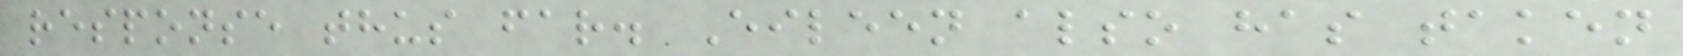response thus far. Eileen also has taken
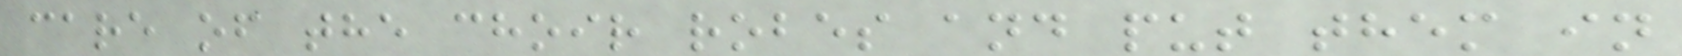care of the choir robes and put them in
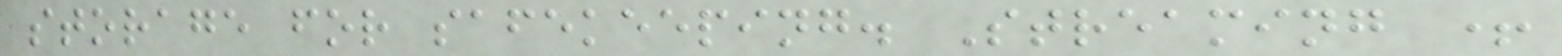storage for safekeeping. Streaming +
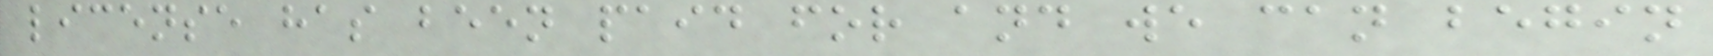license has been paid for and we can begin
